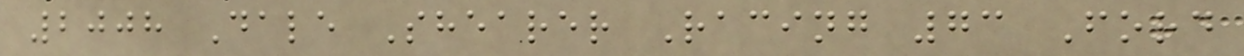2008 Dale Shearer Racing 73 Ford
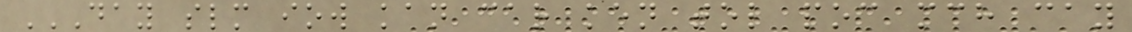DAY SLM IOW KAN CAR KEN TOL POC MCH CAY
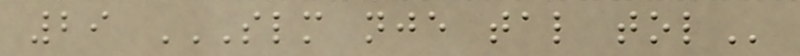29 SLM NJE TAL TOL
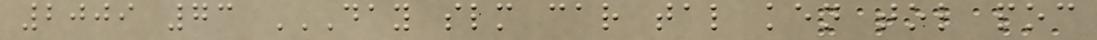2009 73 DAY SLM CAR TAL KEN TOL POC
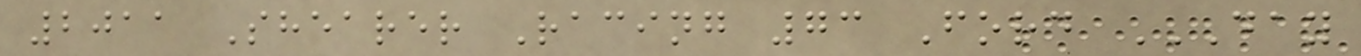2011 Shearer Racing 73 Ford DAY
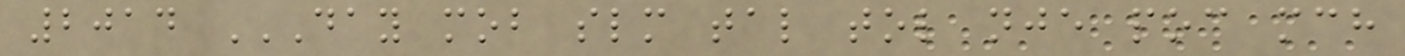2014 DAY MOB SLM TAL TOL NJE POC MCH
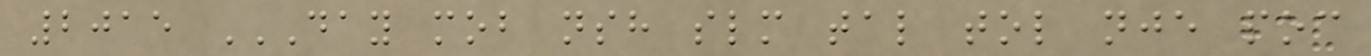2015 DAY MOB NSH SLM TAL TOL NJE POC
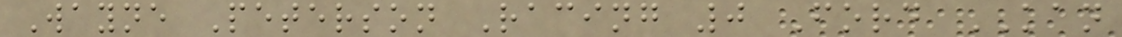Wayne Peterson Racing 0 Ford KAN
